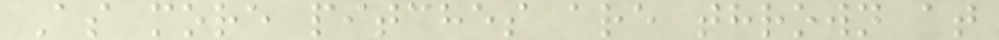As more pitches are thrown at
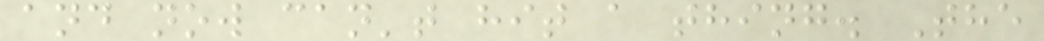and now can't hit a thing. The
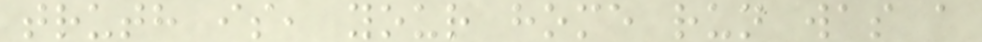truth is, your home run was a
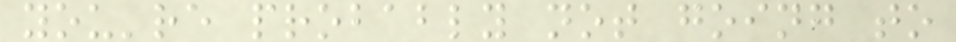you're probably not going to
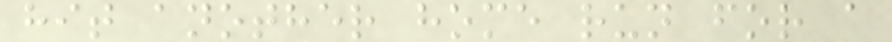hit another home run for a
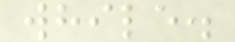while.
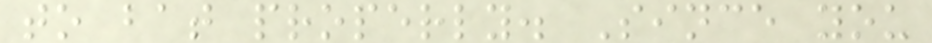to bat properly. Since you
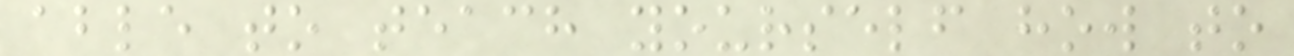able to teach yourself how to
